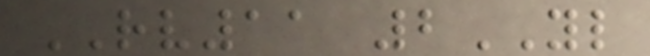RV11 2YL
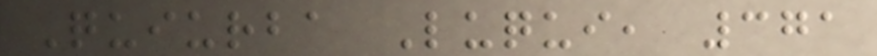Quiurba Luqui, 371
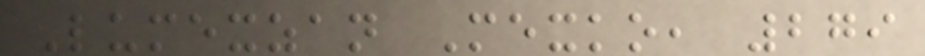Lumexzan Mexko, 279
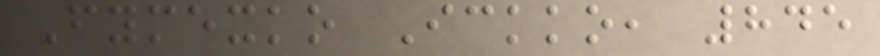Fymexko Ickko, 845
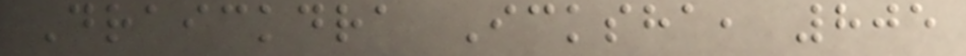Draickdra Icksha, 805
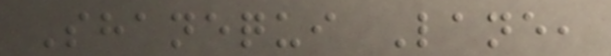Shanequi Lane,
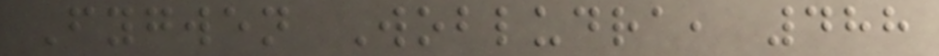Fygwen Wobludra, 488
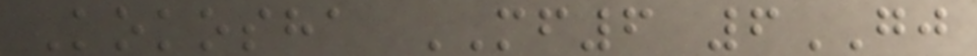Kokosha MF6 6GJ
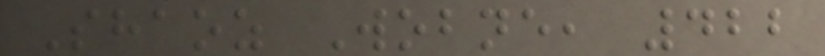Shaoz Wobne, 422
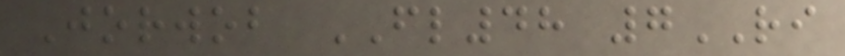Jorwob FL48 7RI
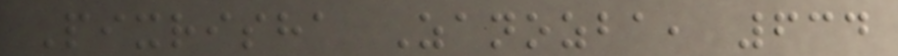Pixrisha Zanozba, 634
